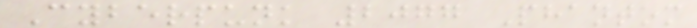Cyberpunk 2077 Phantom
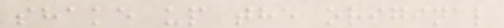shake up the original
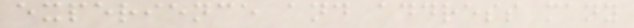experience and address many
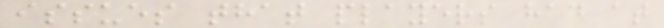issues that players had at
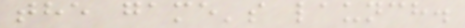the game's launch.
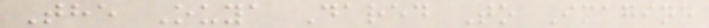The Ouya Dared To Imagine
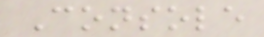Console
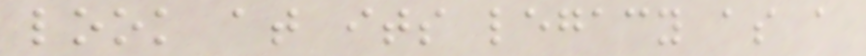look at its legacy as a
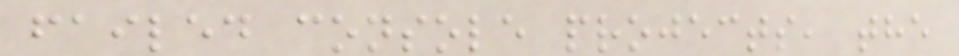failed console projects, the
